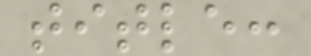title:
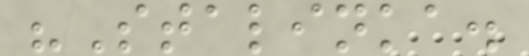"Stalinka.
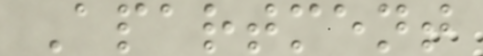Apartment
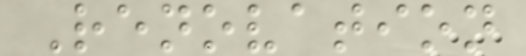Renovation
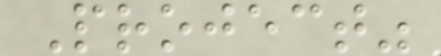Project"
